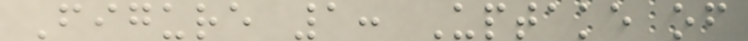Figure 1: Uptake of
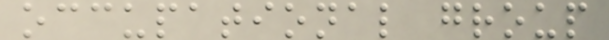occupational group
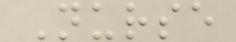Nurse
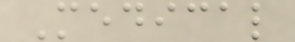Medical
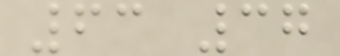63 37
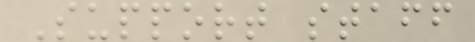Support staff
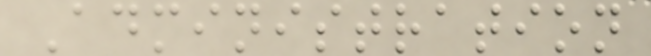Administration
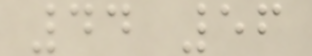44 56
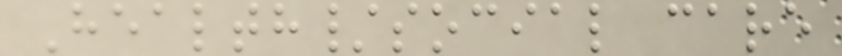Health/social care
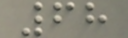68
